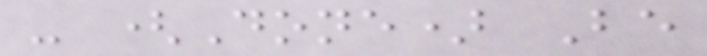- (Done) Be
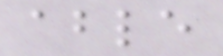able
